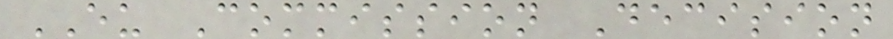EU Commission Decision
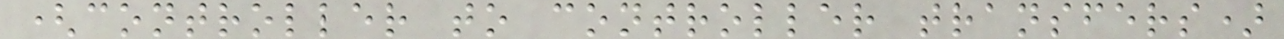(controller to controller transfers)
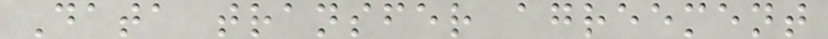Data transfer agreement
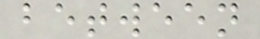between
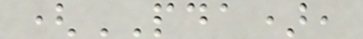(PDA),
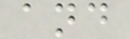and
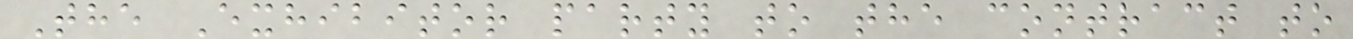The Exhibitor party to the contract to
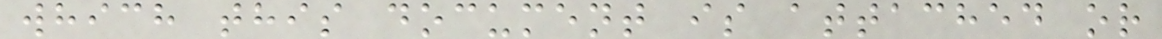which this document is attached or
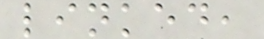linked,
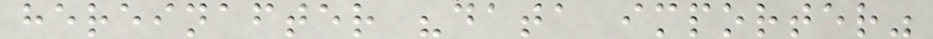hereinafter "data importer"
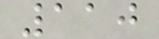110
